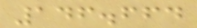146.664
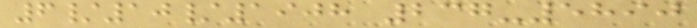6/10/1908 237-5890
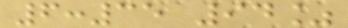6:35 94%
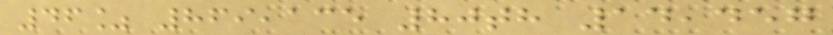46% 869,135 80th 14,457
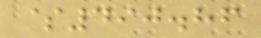$490.86
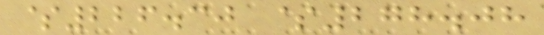$226.30 $278.08
